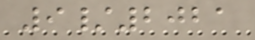9/2021
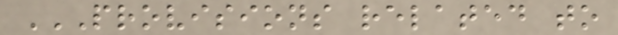PROVISIONS RELATED TO
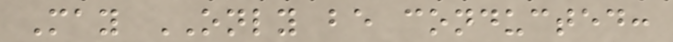May ONLY be conducted:
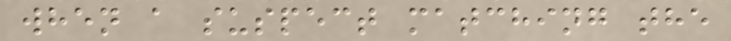when a suspect matching the
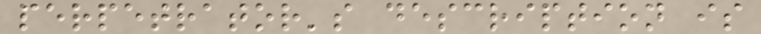perpetrator's description is
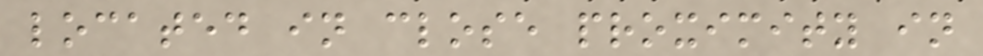located in close proximity in
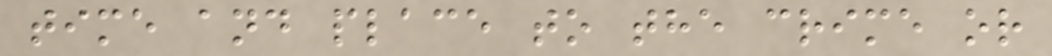time and place to the crime or
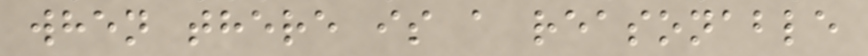when there is a reasonable
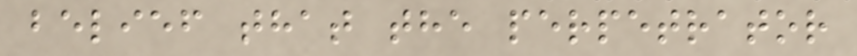belief that the perpetrator
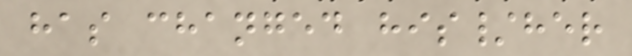has changed his/her
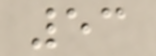53
